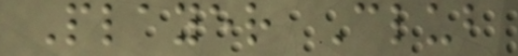Player Club
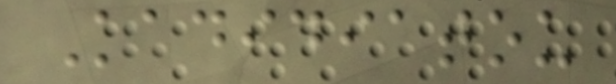Kadidiatou
